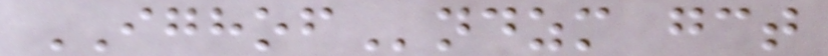IGHOFndzm gct
